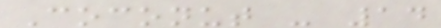Coconut - 14
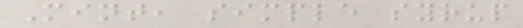Mint, simple syrup
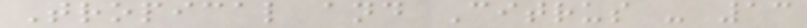Tropical and Citrus - 13
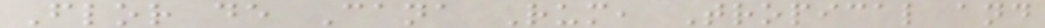Flor de Cana Rum, Tropical and
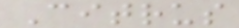Citrus
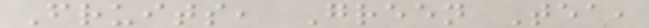Fruits, Green Tea,
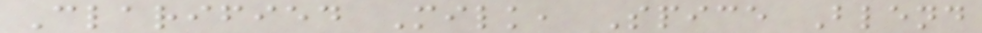Clarified Milk, Spice Blend
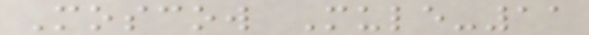Moscow Mule-11
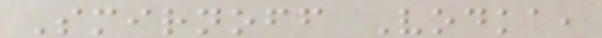Smirnoff Vodka,
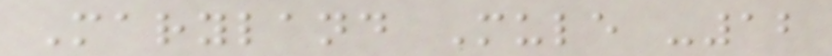Maryland Mule -12
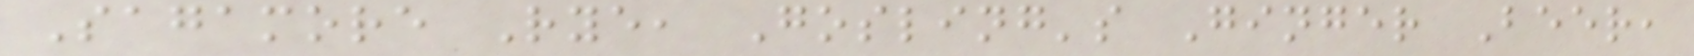Sagamore Rye, Gosling's Ginger Beer,
